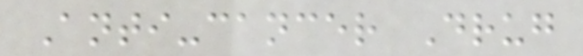Anti-cancer Drug
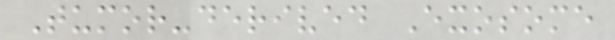Tumor-derived Exosome
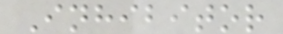Inhibitor
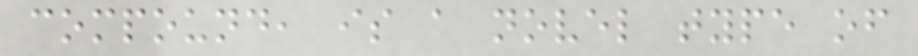compound, is a novel type of
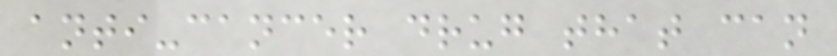anti-cancer drug that can
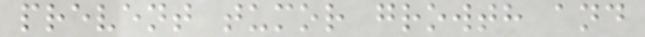prevent tumor growth and
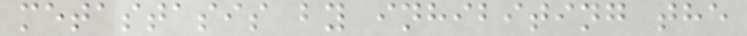metastasis by inhibiting the
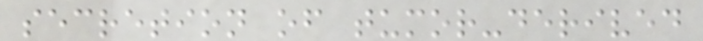secretion of tumor-derived
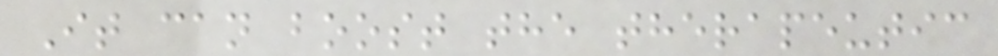It can boost the therapeutic
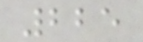225
